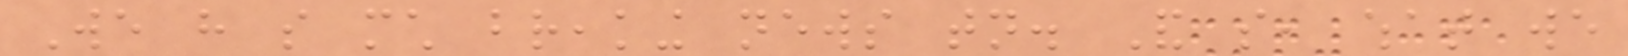We have so much breaking news tonight. And so, what we
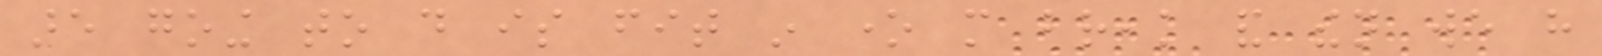are going to do is fit in one more break and then we have
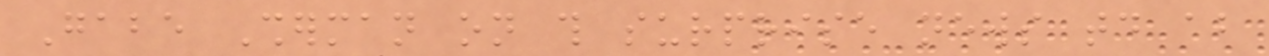Gabe Sherman on this surprise news today about
